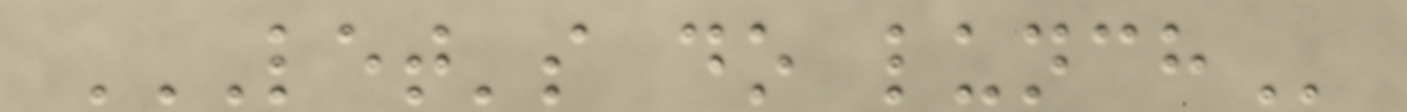LET'S DO LUNCH
